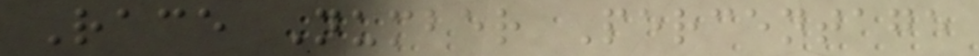Race Number Percentage
